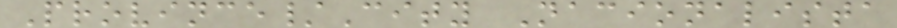Province/City Nacionalista
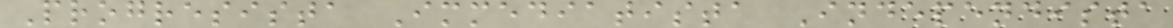Progresista Immediatista Independista
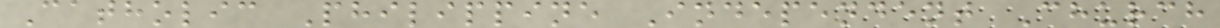Catholic Philippine Independent Church
